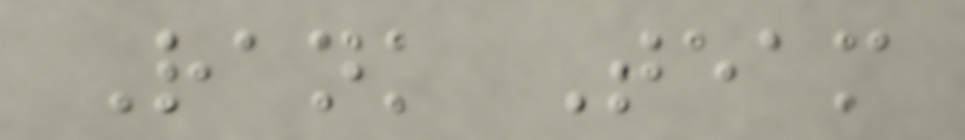Rank Team
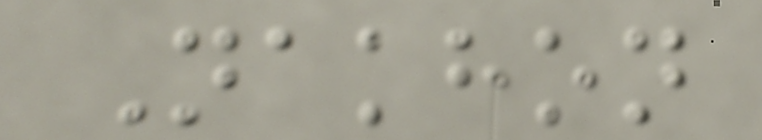Nakhon
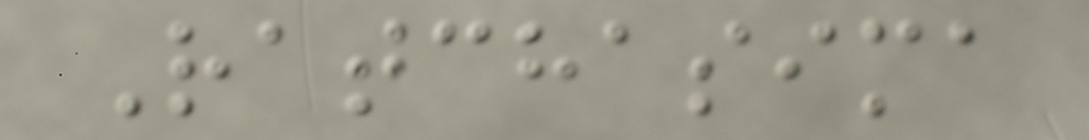Ratchasima
